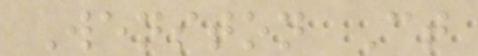Wenston Ct
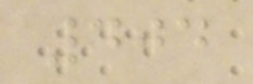404
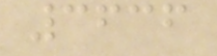3636
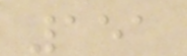151
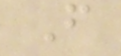F
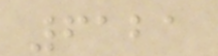6121
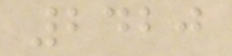2420
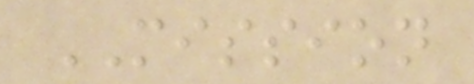MISSION
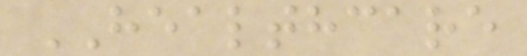HEALTHCARE
